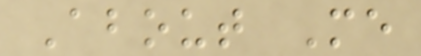About Me
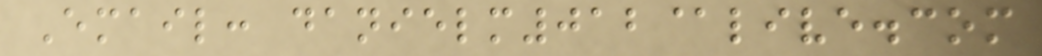Email: danielm012@live.com
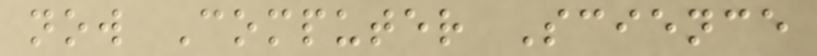now Computer Science
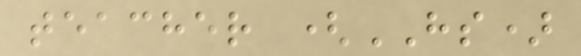teacher (HS)
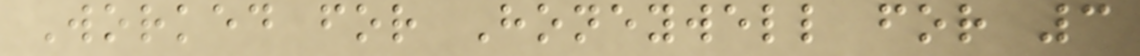Worked for Honeywell for 3
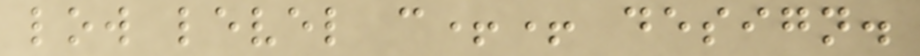low level c++ design.
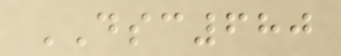DSC680
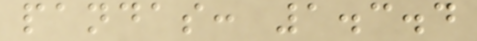pandas: 1.3.4
